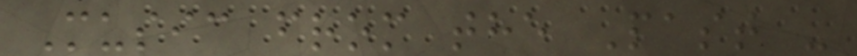Music from the Past -
